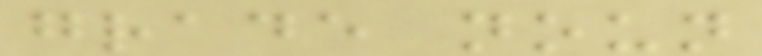grade noun
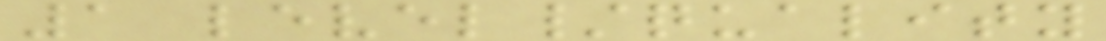1 level/quality
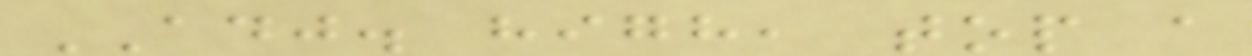ADJ. high, top a
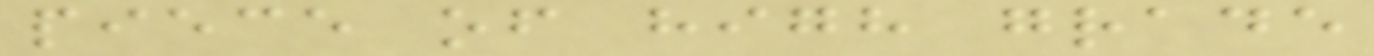piece of high grade
